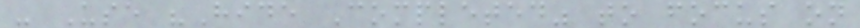- Use "Hide Completed" to focus on
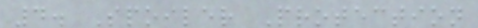4. Spoiler Protection
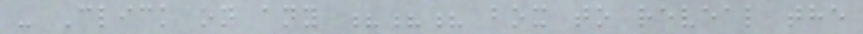- Click on any ??? box to reveal the
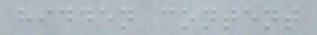hidden content
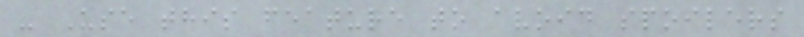- Use this feature to avoid spoilers
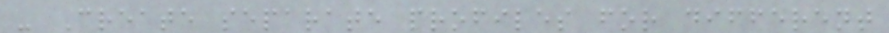- Create separate profiles for different
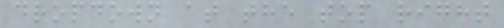dropdown at the top right
